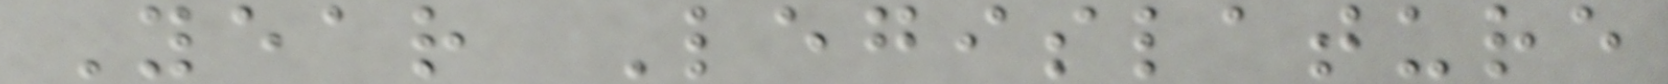Year Legislature
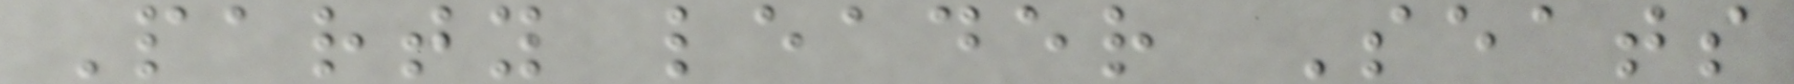Party leader Seats
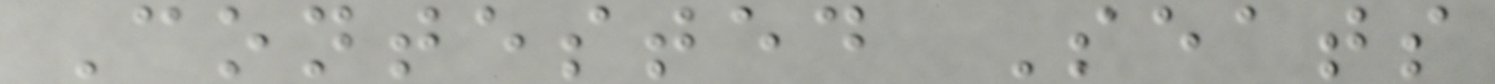Contested Seats
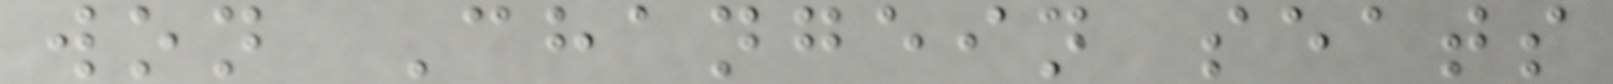won Changein seats
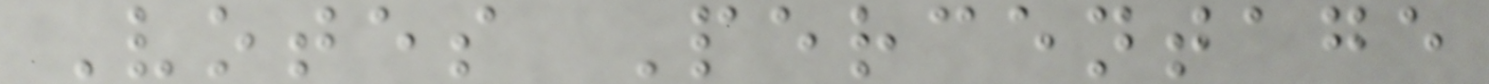Votes Percentage
